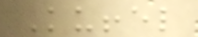Kuffel
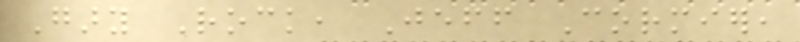Gary Rock, Jeff Cormier,
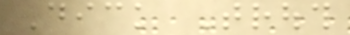Dick Trouth
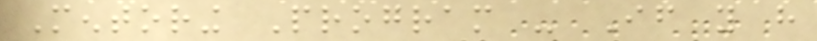Mentoring Program - If you have
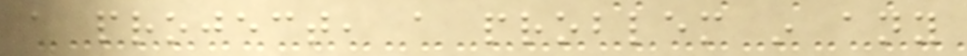a project, a problem in any
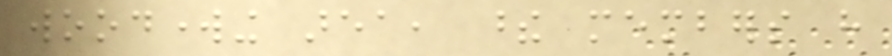woodworking area, these members have
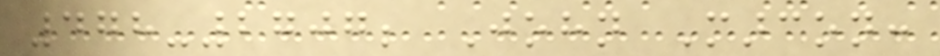478-2707; John Marcon:
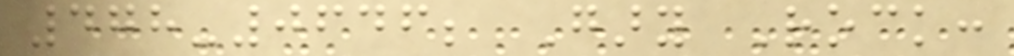478-0646; Gary Rock:
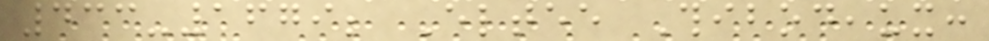433-1679; Eltee Thibodeaux:
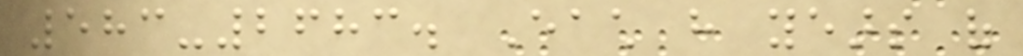583-2683. Each have years of
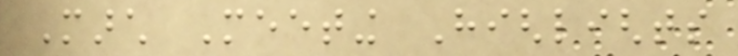March Meeting Highlights
